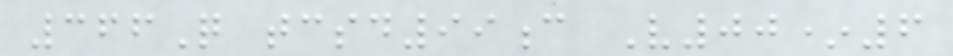366Q tcsd99c V00*6
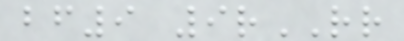bf9 9rRR
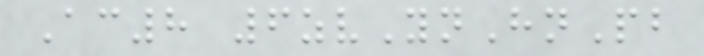Ac8 6zvYnHnPb
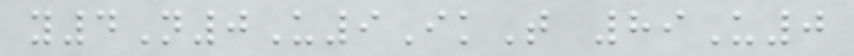y4N0U9IkT 89U0
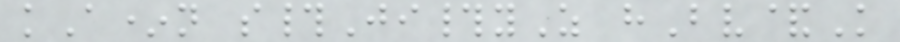kA*n s#Ji#yZ hBv&K
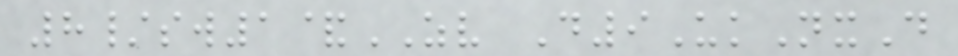8/sw1&ZV D9UkNxD
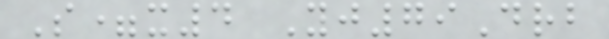S=x4 Yj79Drb
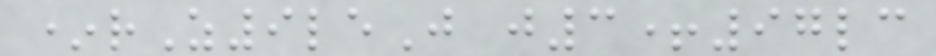*rZ9leJ j3+97lc
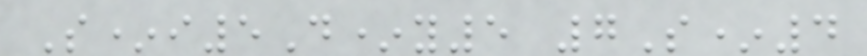S*i5D*y5 7S*4
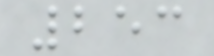253
